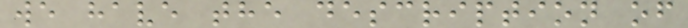we have the description of
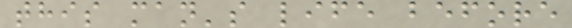this man's life before
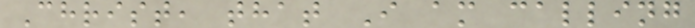Christ, that I am calling
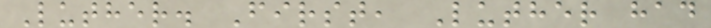Luther. First, Luther had
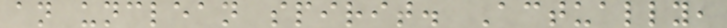an unclean spirit. Actually,
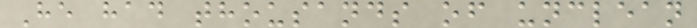He had thousands of unclean
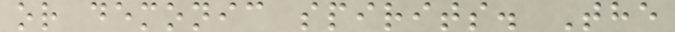or demonic spirits. The
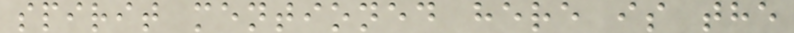spirit mentioned here is the
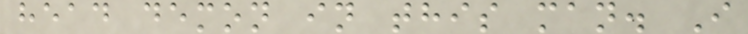head demon in this man. I
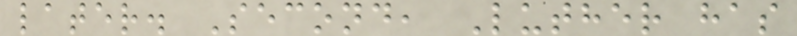later. Second, Luther has
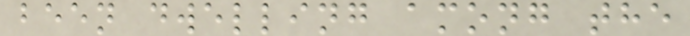been dwelling among the
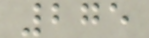275
